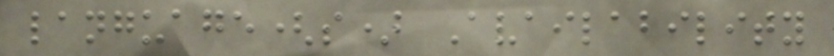language(s) Availability
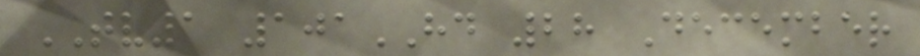TV1 101HD 28 December
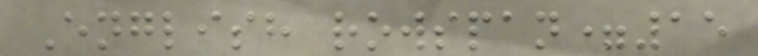English rowspan=15
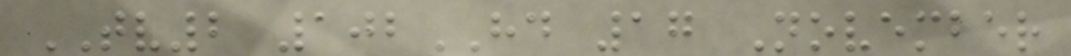TV2 102HD 17 November
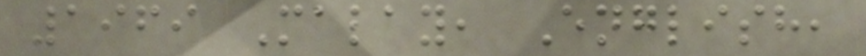1969 Malay, English,
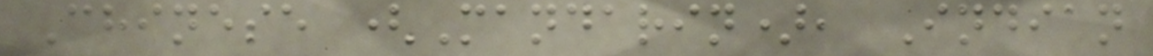Chinese (Mandarin), Indian
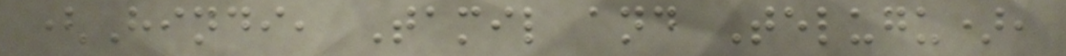(Hindi, Tamil and Telugu),
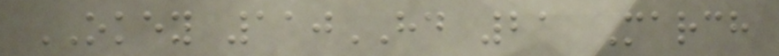OKEY 110HD 21 March
